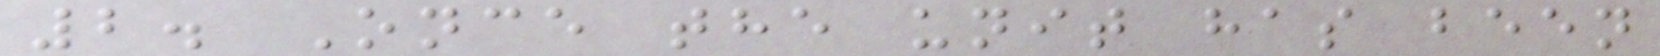2. Once the unit has been
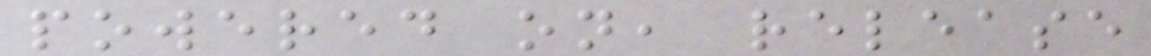powered on, release
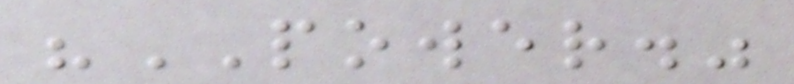"POWER."
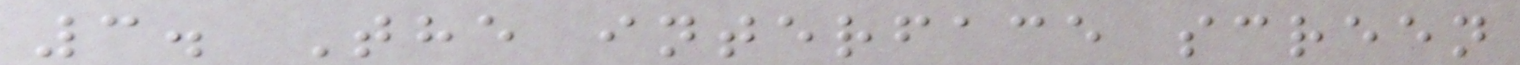3. The interface screen
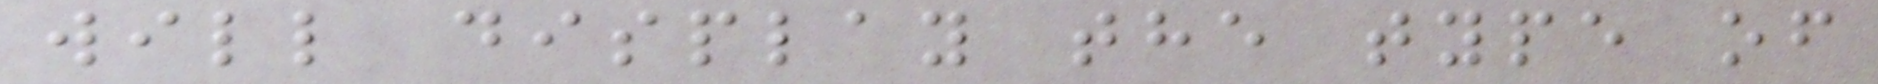will display the type of
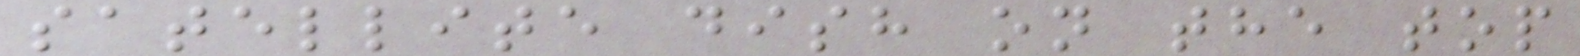satellite dish on the top
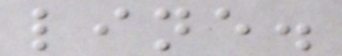line.
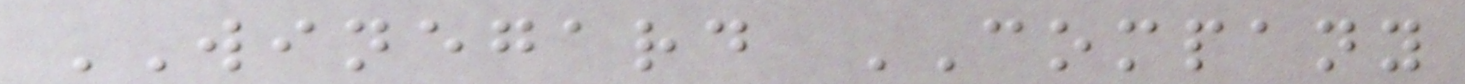WINEGARD COMPANY
